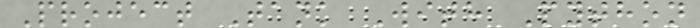Project Tank With Python
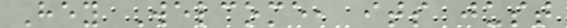Hey Welcome, its just
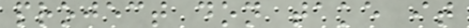project don take it
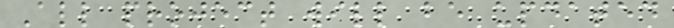All project will be updated
